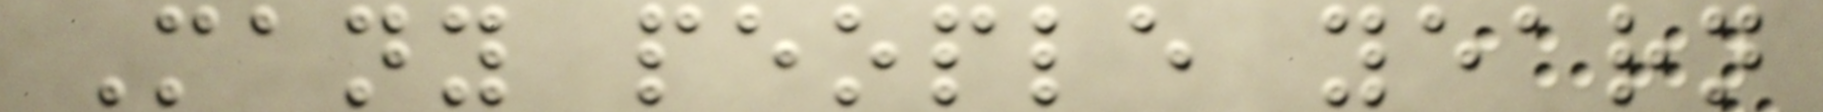Many people yearn
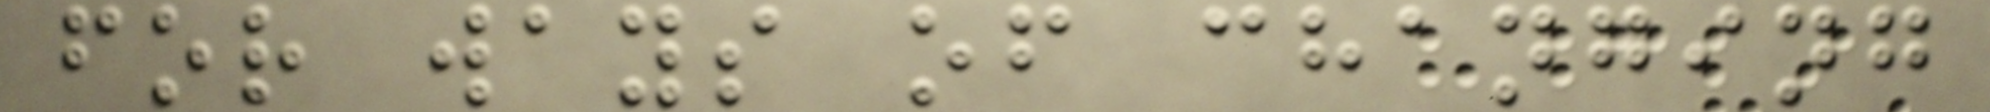for ways of changing
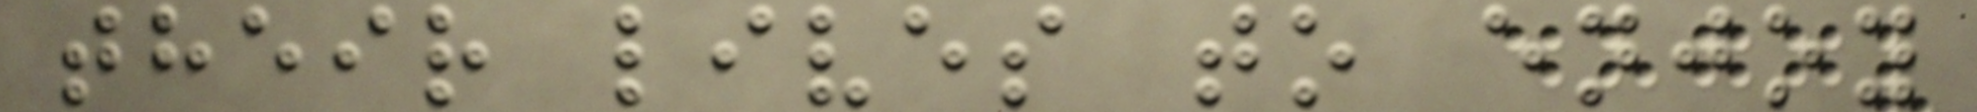their lives to enjoy
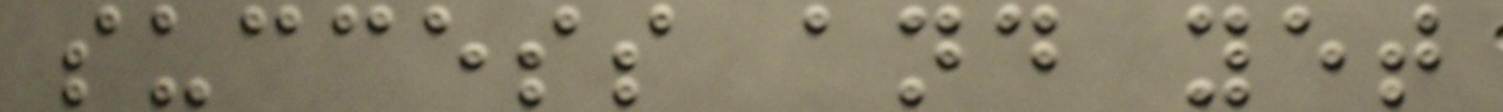success and yet
